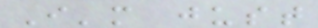I'm just
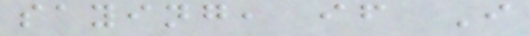saying, if I
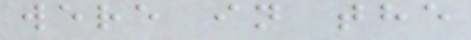were in the
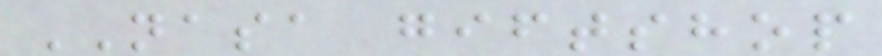NASA giftshop
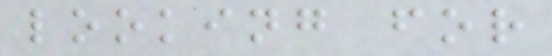looking for
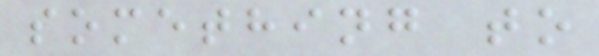something to
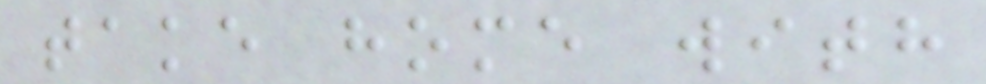take home with
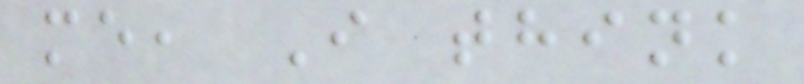me, I think
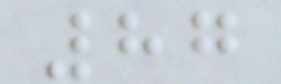87
